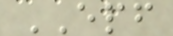EPF
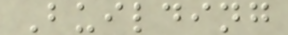Building
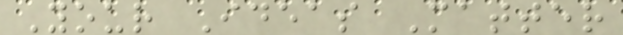Your Ideas Matter
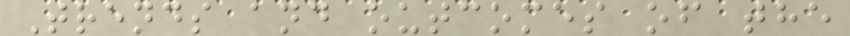Trends and outcomes of the
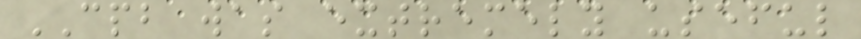CPB was extremely useful
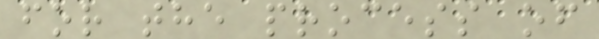for the process of
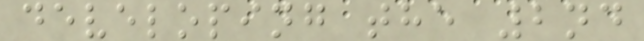developing the 2nd
